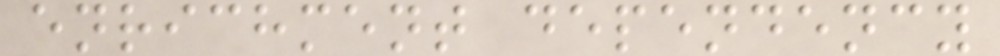enrichment dependency
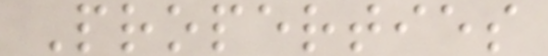Properties
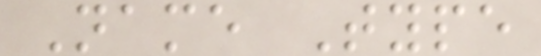Name Type
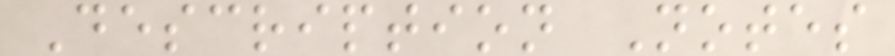Description Notes
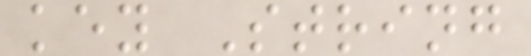key String
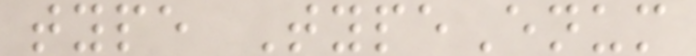type TypeEnum
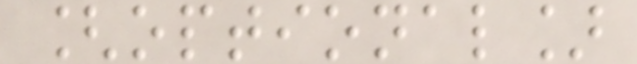[optional]
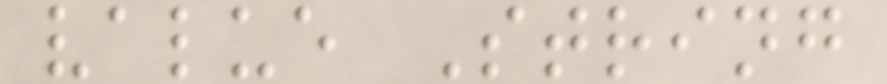value String
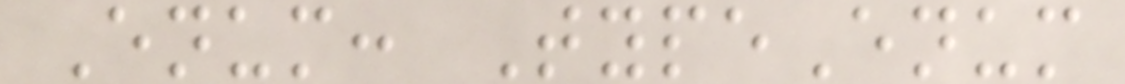Enum: TypeEnum
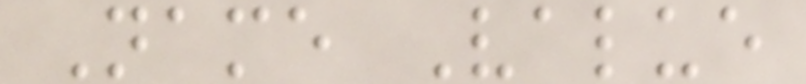Name Value
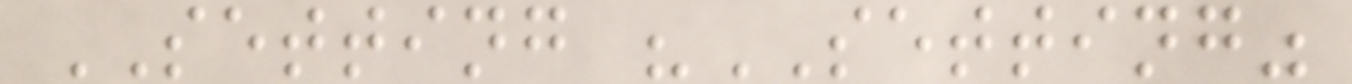SETTING "SETTING"
